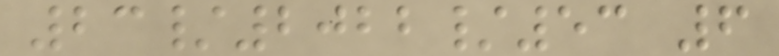23/2022/53 6
